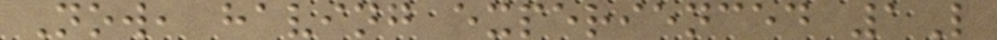Now, having experienced 1L
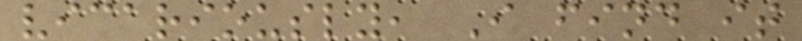vicariously, I find it
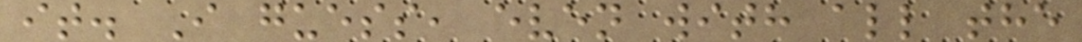it. I guess, even with all the
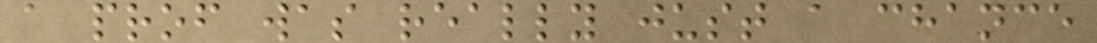a prof was really just a chance
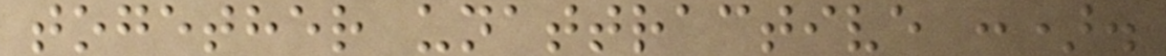together unattractive :).
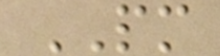PM
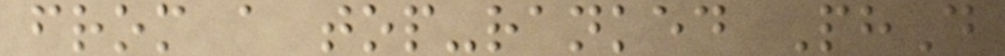from a top-ranked PhD
